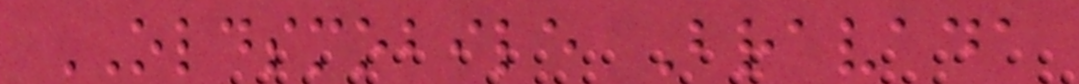OLDSMOBILE Bravada
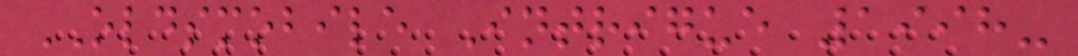OLDSMOBILE Intrigue 1998-
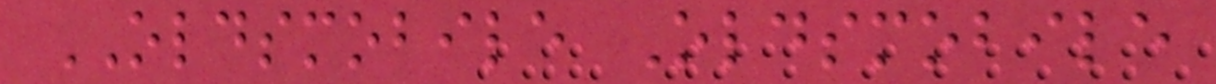OLDSMOBILE Oldsmobile
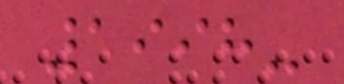1998-
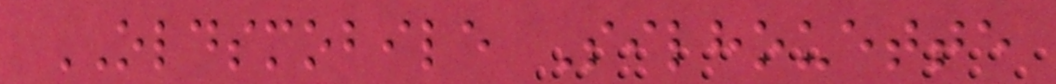OLDSMOBILE Silhouette
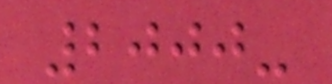2000-
